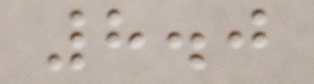8.0
